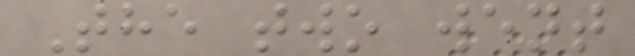The two went
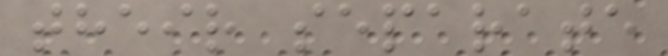their separate
